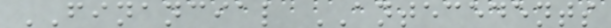FINANCIAL ANTECEDENTS
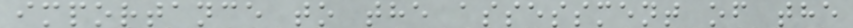importance to the assessment of the
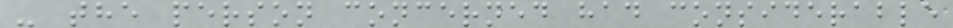- the person concerned had considerable
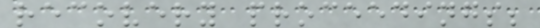recovery proceedings;
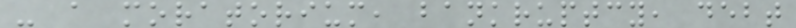- a moratorium, bankruptcy, debt
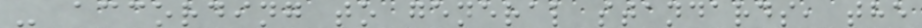- according to general standards, the
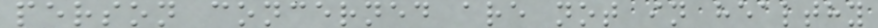person concerned are not in healthy
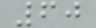60
